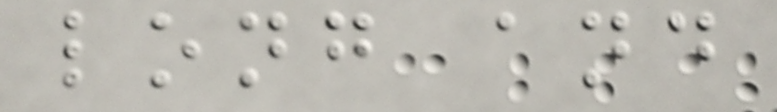long and
